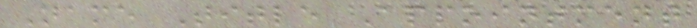Name Title Appointment
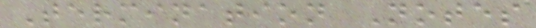Termination Notes
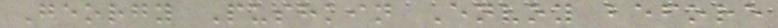Georgy Pushkin Envoy before
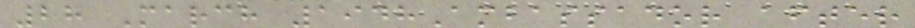28 March 1948Ambassador after
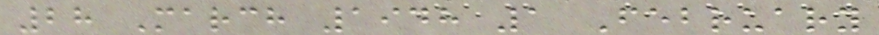28 March 1948 1 February
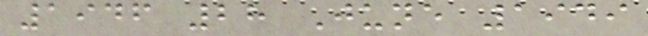1946 28 June 1949
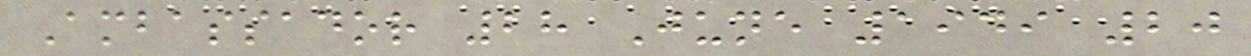Ambassador 28 June 1949 20
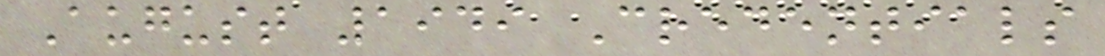August 1949 Credentials
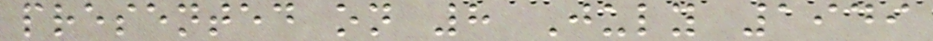presented on 8 July 1949
